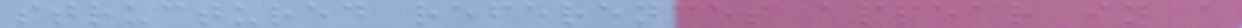structured references appear in a
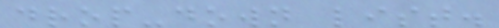drop-down list.
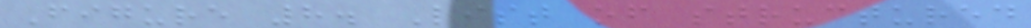Figure 8. List of structured
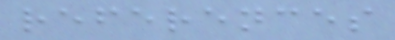references
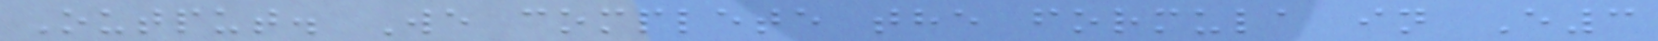Output. We complete the formula in E3
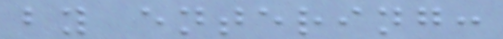by entering:
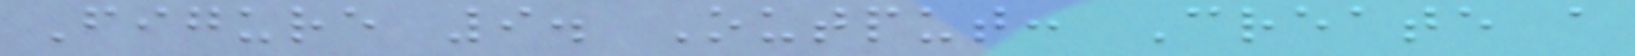Figure 9. Output: Create a
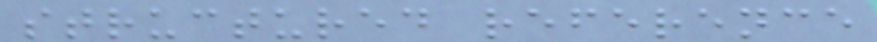structured reference
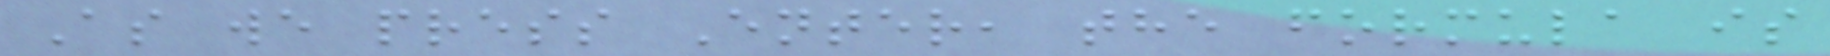As we press Enter, the formula is
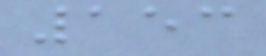153
